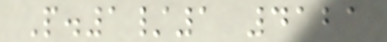P.1/1 4121
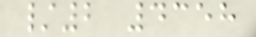/2 4358
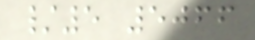/5 5066
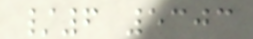/6 5303
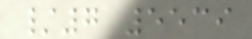/7 5539
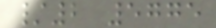/2 5775
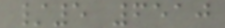/5 6510
